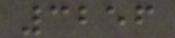3256
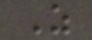Z
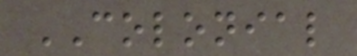COLONIAL
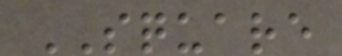SQUARE
